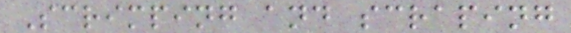Scrimping and scraping
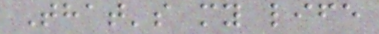That's my life
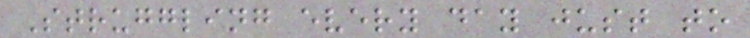Struggling every day just to
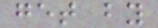get by
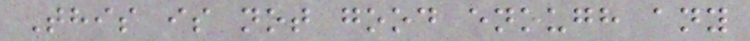This is not good enough any
